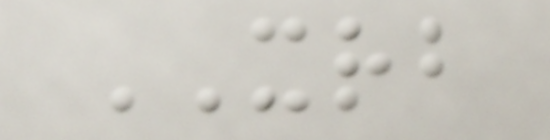XRB
